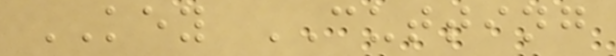KEY CUTTING
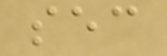sec
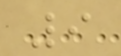9
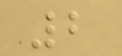2
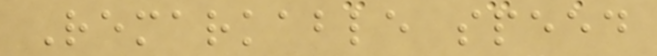Remarkable speed
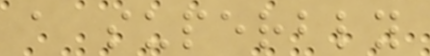a superbly
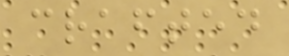crafted
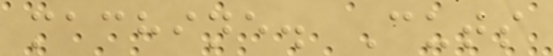machine. Cuts
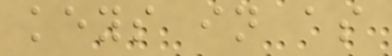keys in as
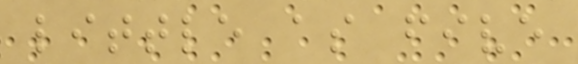little as five
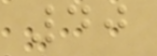40
